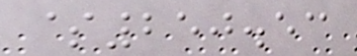$250.53
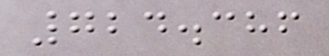724.386
